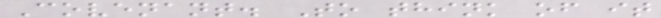Covenant. To think of it
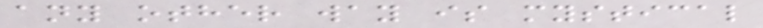any other way is mystical
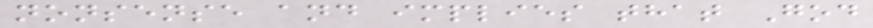nonsense and implies that God
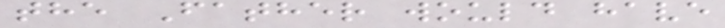the Father would have
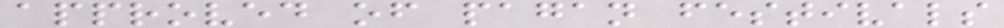approved of pagan festivals
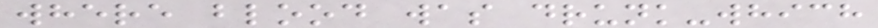where blood was drunk-which
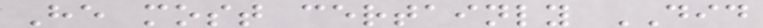He most certainly DID
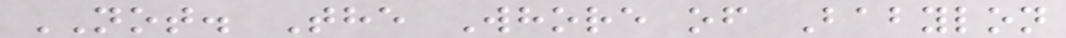NOT. The Whore of Babylon
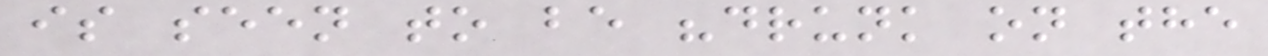is seen to be "drunk on the
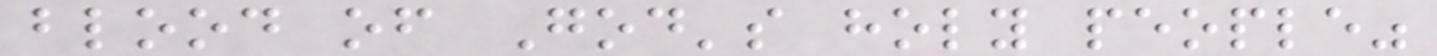blood of God's holy people"
